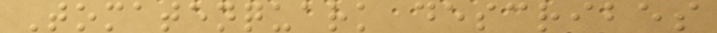Tomatenquark describes
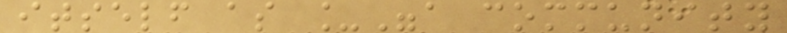itself as _"a community
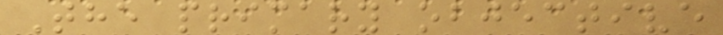The primary objective
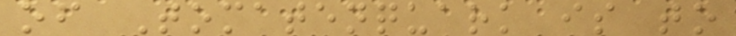of Tomatenquark is to
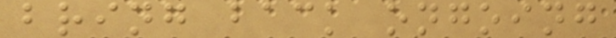bring back ongoing
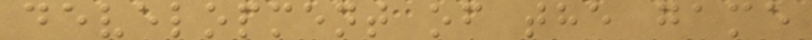development of the game
